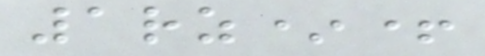1rz*+
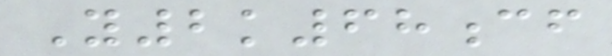Y2k68cf
